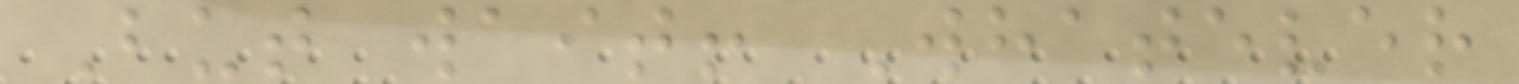But wait! Whatever
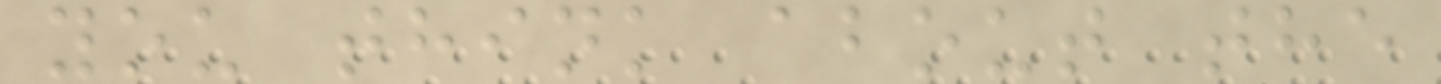you think about the
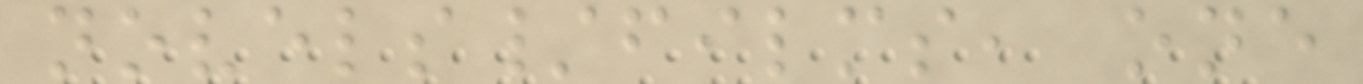novels/films, one
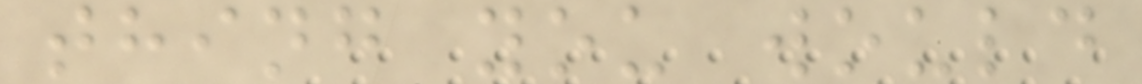thing you would
